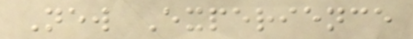New Experience
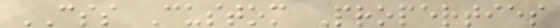CSS Custom Properties
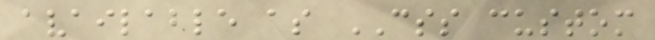available as CSS custom
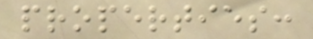properties:
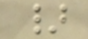}
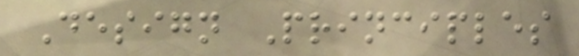Design Principles
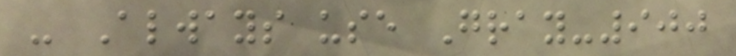- Always use Gray-900
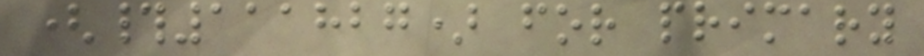(#111827) for primary
